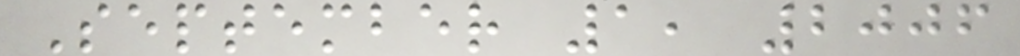September 1, 2006
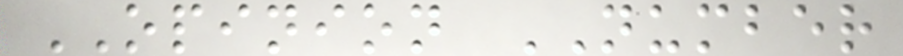OPINION NUMBER
